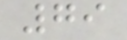79
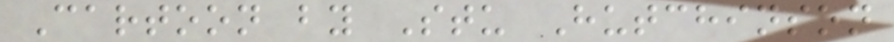Cartoon by Stu Hutchinson
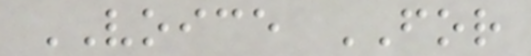VOICE FOR
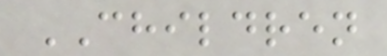CHILDREN
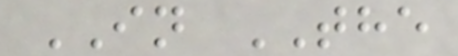IN THE
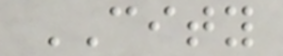CITY
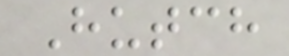Hutch
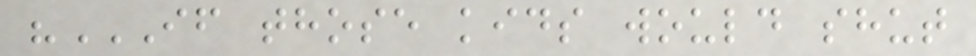"IF THOSE KIDS WOULD SHUT
